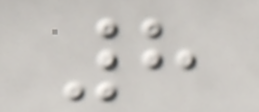8
